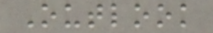Outlook
